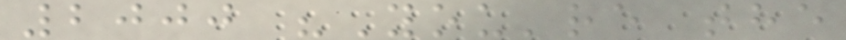2000 "You're the
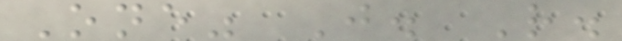One" J. R.
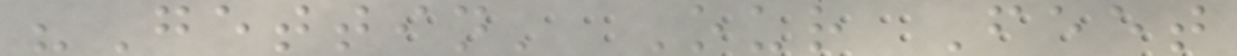"Gettin' Our Feet
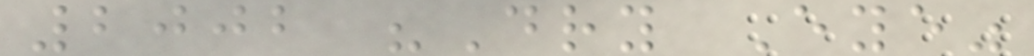2002 "Dry Eye"
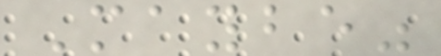Maybe"
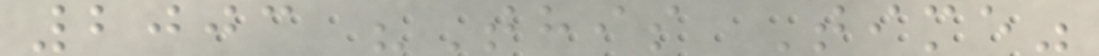2003 "This Time"
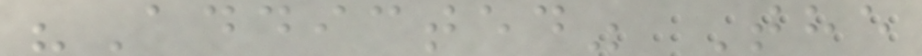"Addicted" The
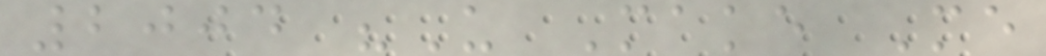2004 "U Make Me
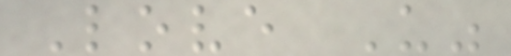Love U"
